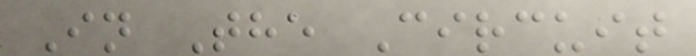In The Circuit
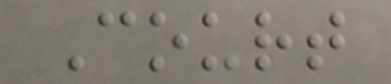Court
